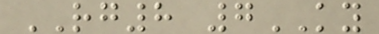RG8 7KY
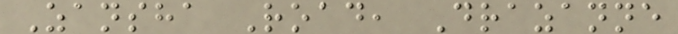Zansha Road, Drazanne
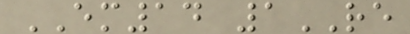EM14 1RE
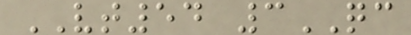VT54 3QC
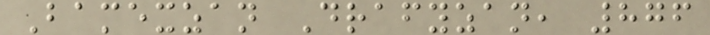Bamexzan Drafyzan, 876
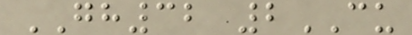GH32 2CU
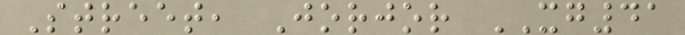Street, Jorjor XG41
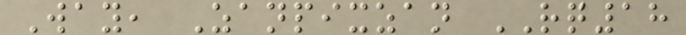Way, Zanpixzan RQ18
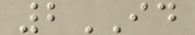2ID
